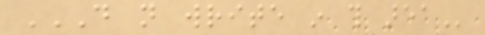DO NOT WRITE IN THIS AREA
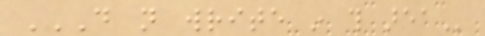DO NOT WRITE IN THIS AREA
